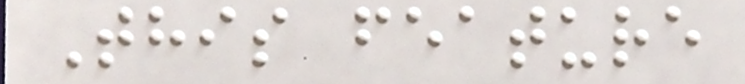This feature
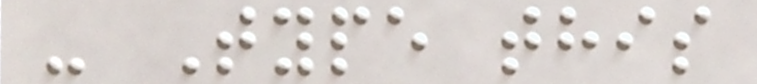- Type this
